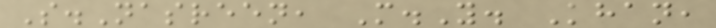S.Nasreen, M.Y. Khan,
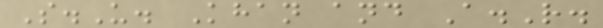S.U. Khan and A.R.
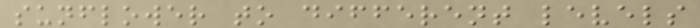sunflower to different levels
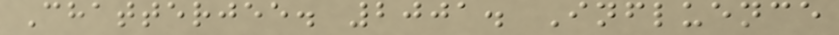Chatterjee. 2001. Influence
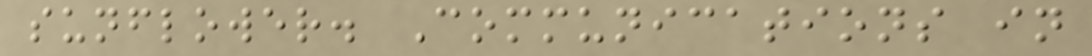sunflower. Communications in
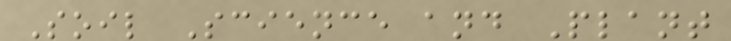Soil Science and Plant
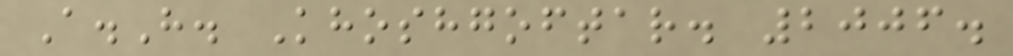A.H. Khoshgoftar. 2006.
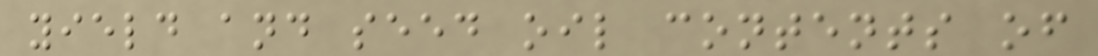yield and seed oil contents of
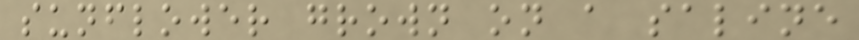sunflower grown on a saline
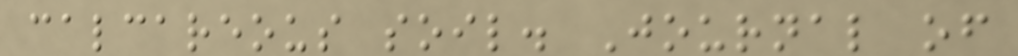calcareous soil. Journal of
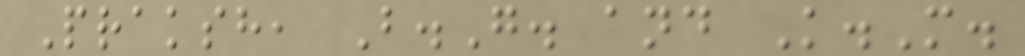Praksh, B.G. and K.M.
